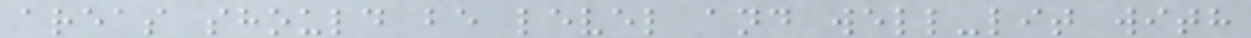areas should be level and well-lit with
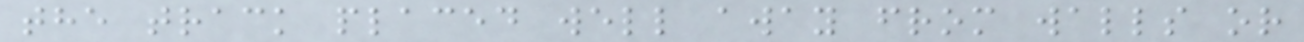the track placed well away from walls or
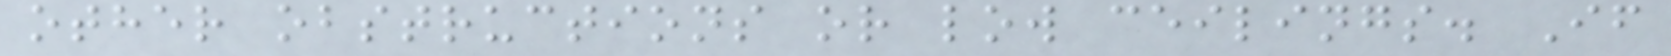other obstructions or low ceilings. If
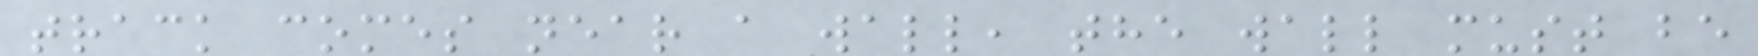track comes near a wall, the wall must be
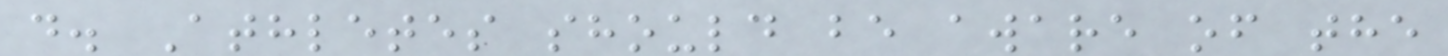d. Athletes should be aware of the
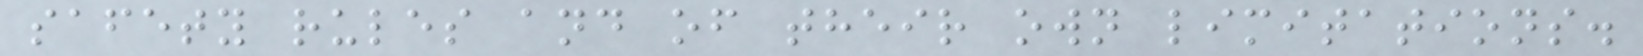safety rules and of their own limitations.
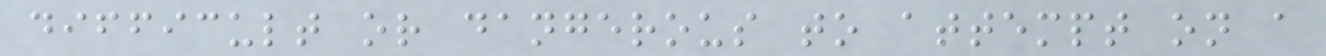difficult or dangerous to attempt on a
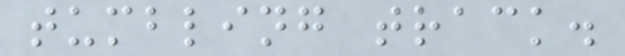tumbling track.
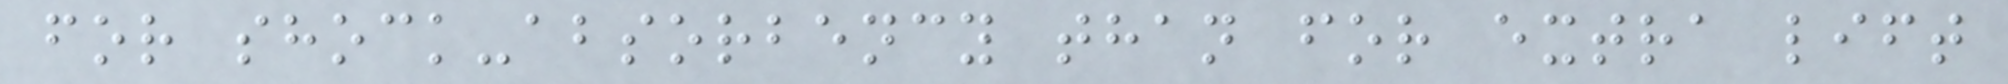for shock-absorbency than for extra lift
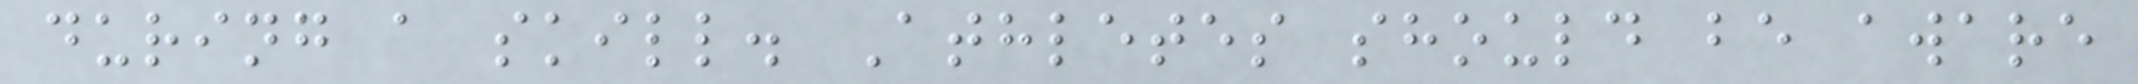during a skill. Athletes should be aware
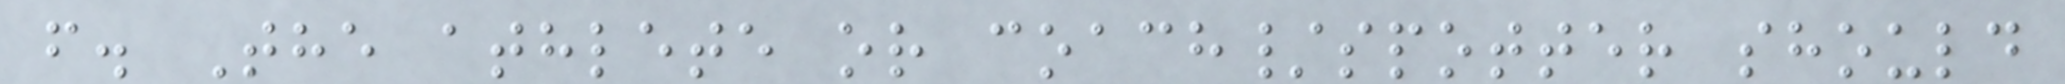f. The athlete or coach/spotter should
